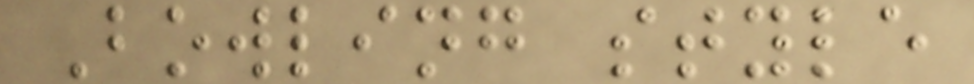Bowling style
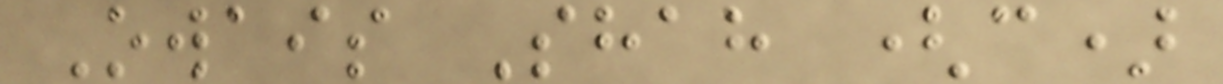Owais Shah (c)
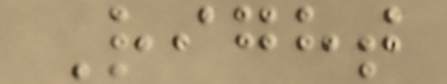Right
